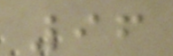96
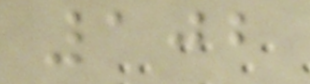102
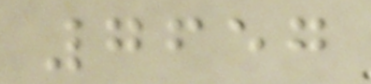7657
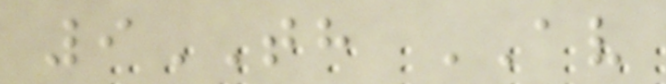9TH AV
